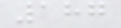187
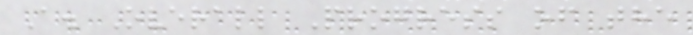A. Overall Progress of the
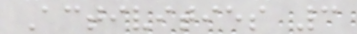Activities 3
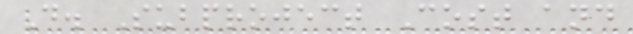D. Subproject Cost and
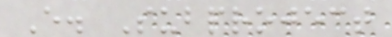E. Subproject
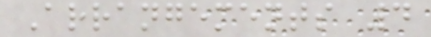Arrangements 4
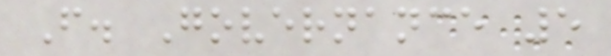F. Governance 5
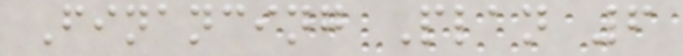Financing Plan 6
